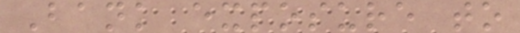Bank exposure to
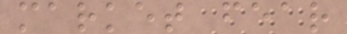market fear
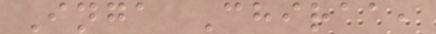Inga Chiraa,
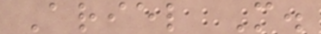Ariel M.
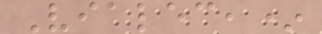Vialec,*
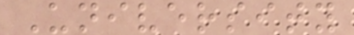University
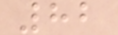82
